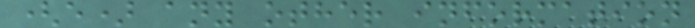(e) any other information
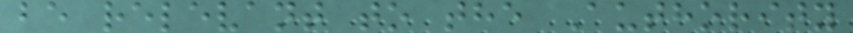be relevant to the Authority
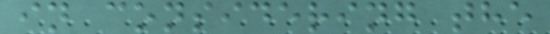in considering the
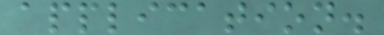application.
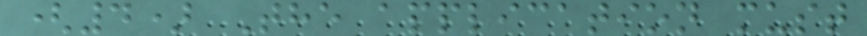(4) The application must
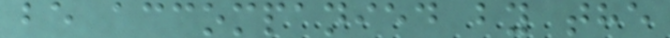be accompanied by the
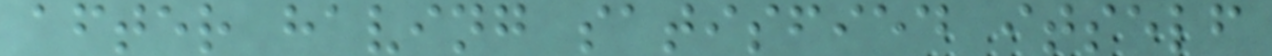after having satisfied itself
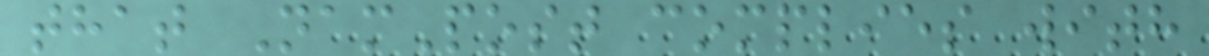that NamPost complies with
